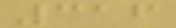316
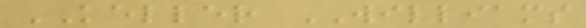KELLER WILLIAMS
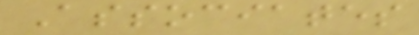Associates
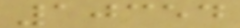10354
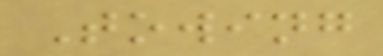Towing
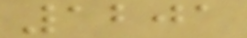1201
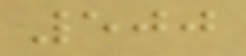500
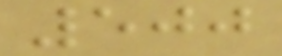500
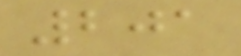201
